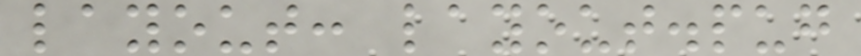layout: layout.pug
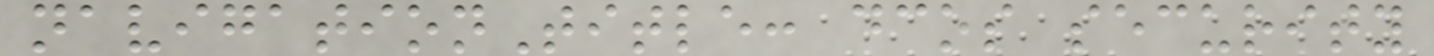navigationTitle: dcos security
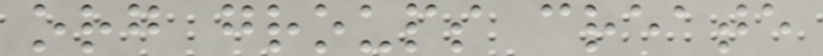org groups create
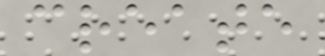create
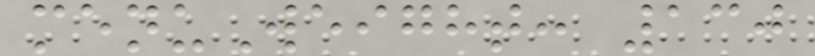menuWeight: 130
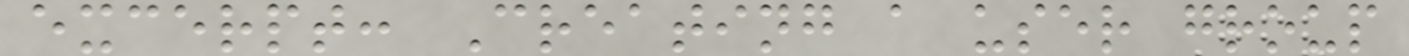excerpt: Creating a user group
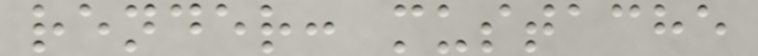render: mustache
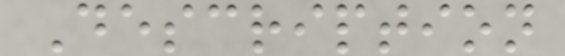Description
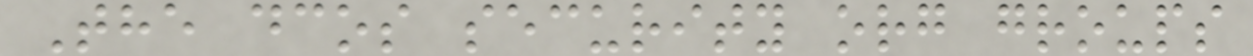The dcos security org groups
